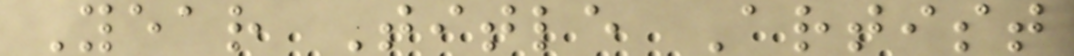Year Title Artist
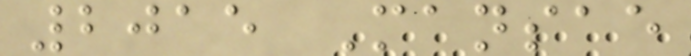2015 Mansae
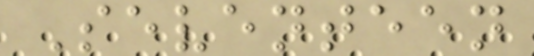Seventeen
